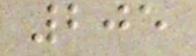205
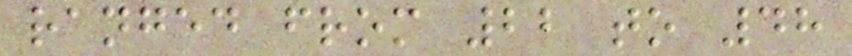ranged from 22 to 48
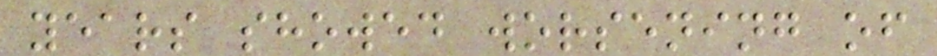years showed worsening of
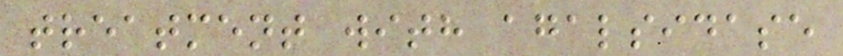treatment with agalsidase
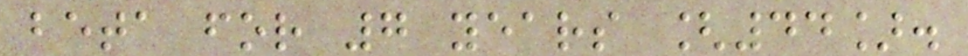beta for 7 years [44].
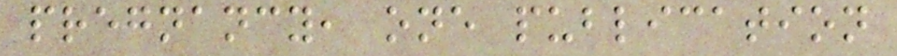pregnancy, one publication
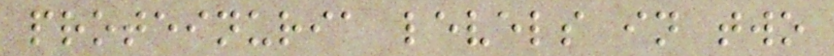proteinuria levels in two
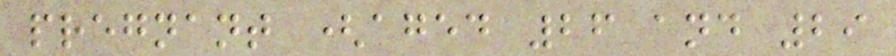pregnant (aged 26 and 29
